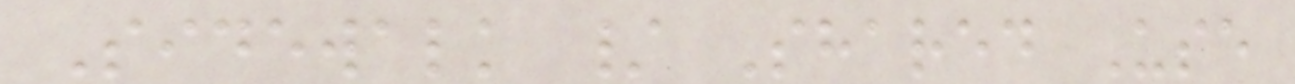Sidewalk / Shared Use
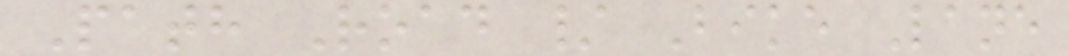Path Road / Bike Lane
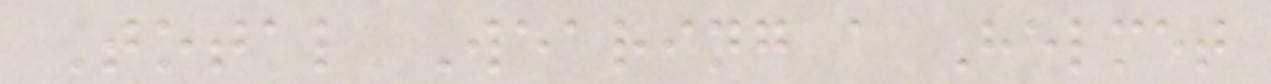Total Wearing a Helmet
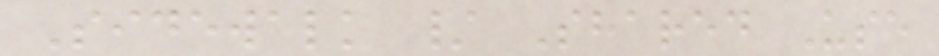Sidewalk / Shared Use
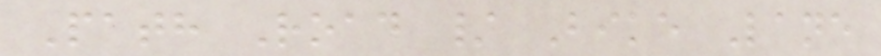Path Road / Bike Lane
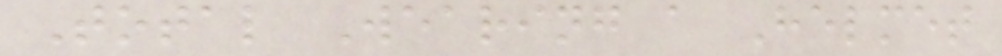Total Wearing a Helmet
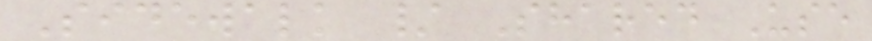Sidewalk / Shared Use
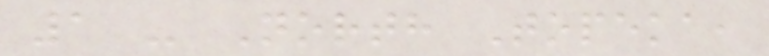1 - North Topeka,
